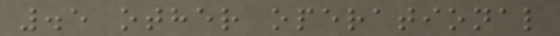.5 other operational
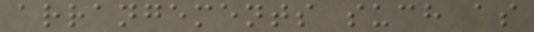arrangements such as
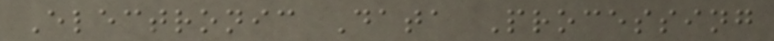Electronic Data Processing
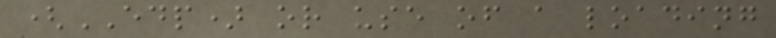(EDP) or use of a loading
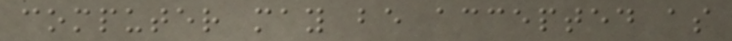computer may be accepted as
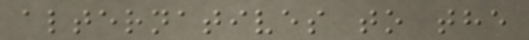alternatives to the
